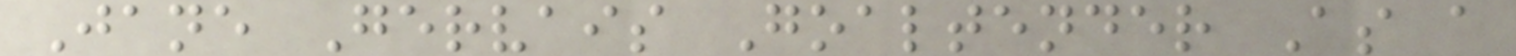Jane Gervais Goaltender As a
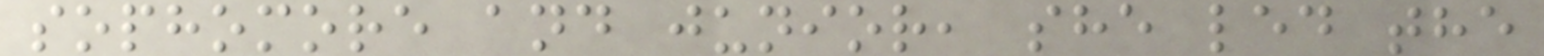sophomore and junior, she led the
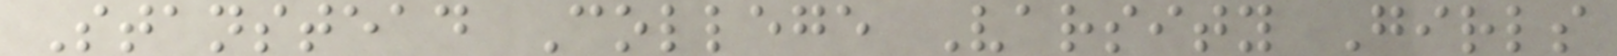Stanstead College Varsity Girls
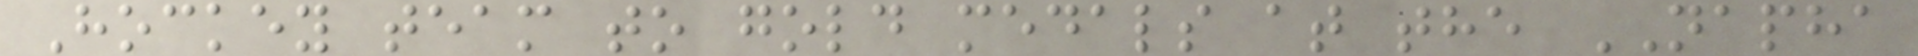Hockey team to gold medals at the NAPHA
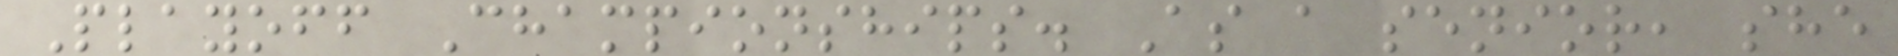Playoff Championships. As a senior, she
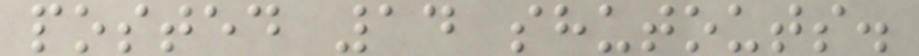posted 14 shutouts.
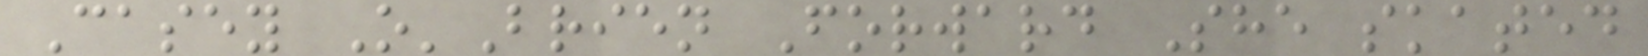Casey O'Brien Forward She skated
